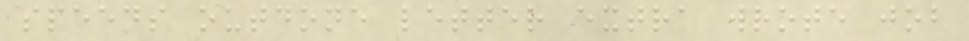speeds outdone letter extra wrote job
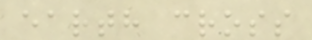earth cross
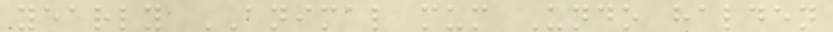yearly ANIMAL mum Undo halden
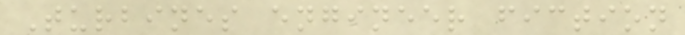Turbines engineer fiction
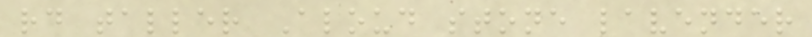rd taller Aloud stone lavender
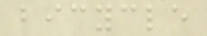bicycle
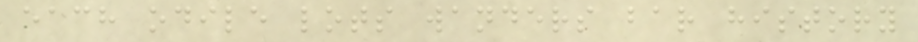each odile lots wanders bar history
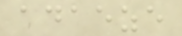adaeze
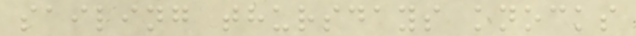sailing thursdays knocks
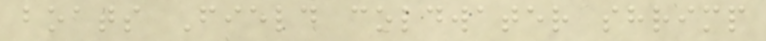boats Field coldwater shrimp
